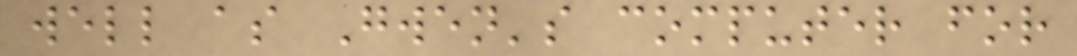well as Gwen's computer for
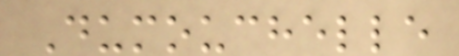Dumouchelle
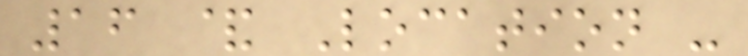16 & Location -
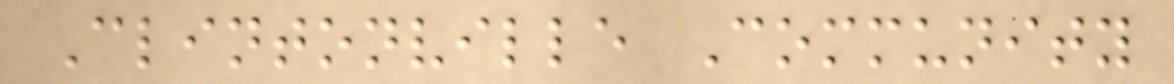Clintonville Community
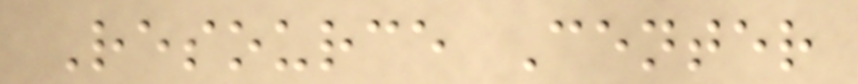Resource Center
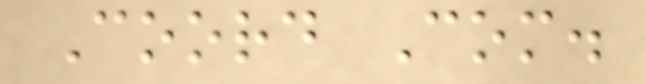Coord Com.
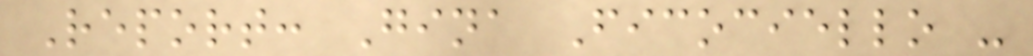Report: Gina Ficociello -
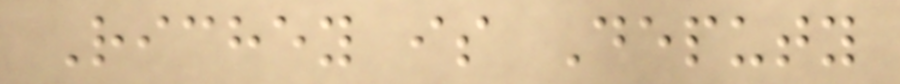Richey is Deputy
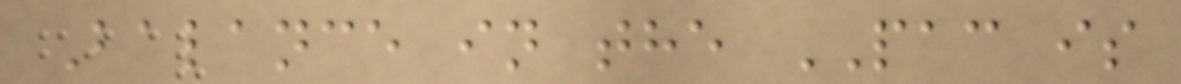Balance in the PAC is
